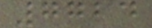7724
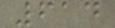614
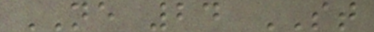NE 24 ST
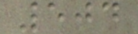504
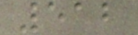512
